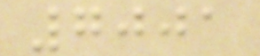7001
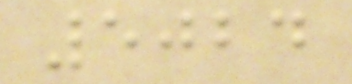5024
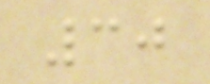30
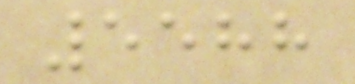5588
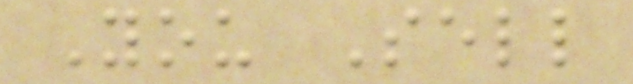You Sell
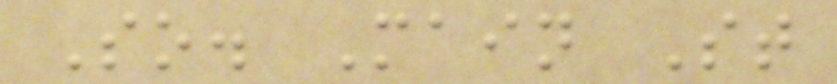So. Main St
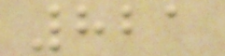821
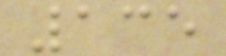135
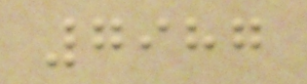7987
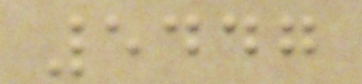5447
